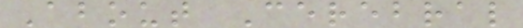About Cerebral
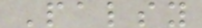Palsy
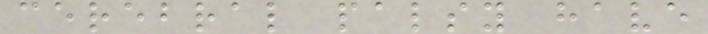cerebral palsy have
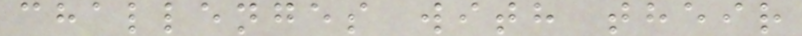challenges with their
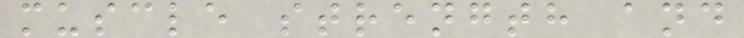muscle strength and
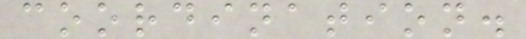coordination.
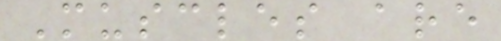Muscles are
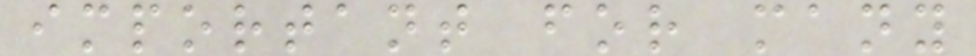important for many
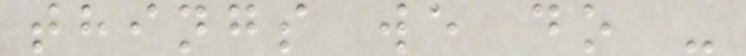things we do -
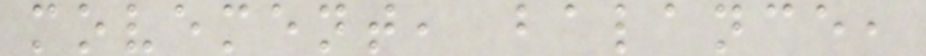movement, balance,
